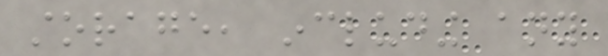storage, including any
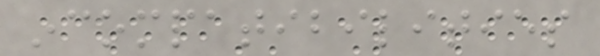incompatibilities
